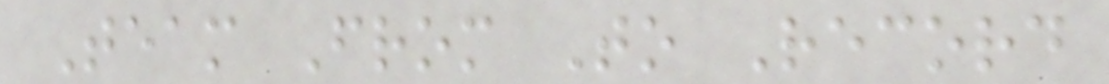Team From To Record
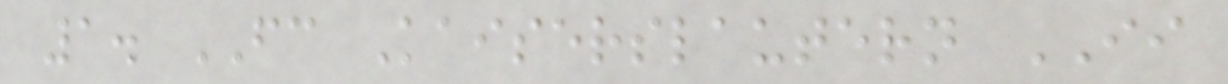1. FC Kaiserslautern II
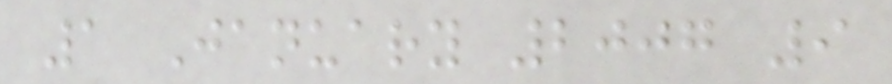1 January 2007 9
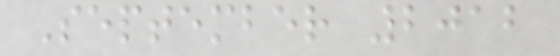September 2012
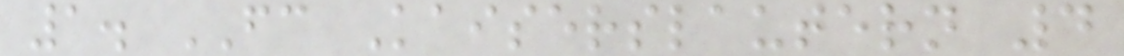1. FC Kaiserslautern 4
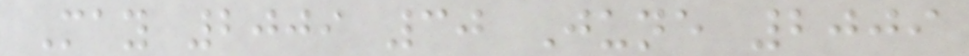May 2009 30 June 2009
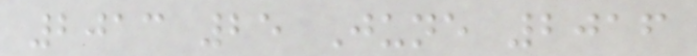2013 25 June 2016
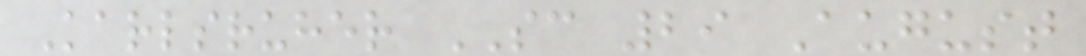Karlsruher SC 29 August
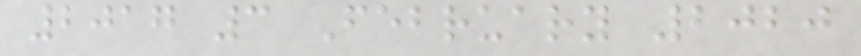2017 3 February 2020
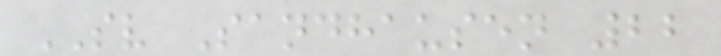SV Sandhausen 22
